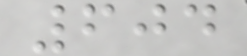604
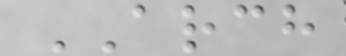ARCH
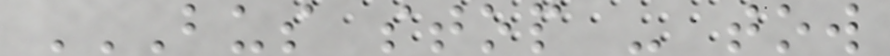BUS STOP - TOW
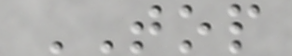TOP
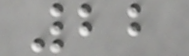22
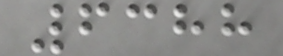6388
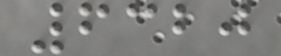6320
